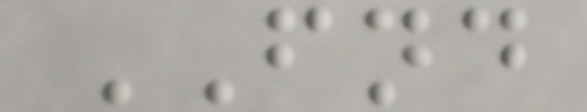FND
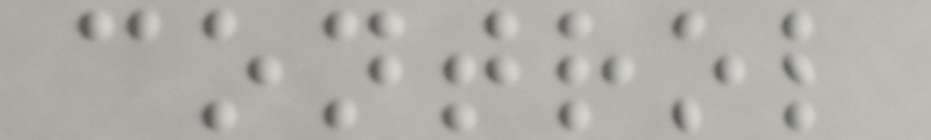control
